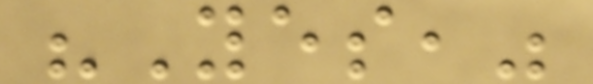"Yes,"
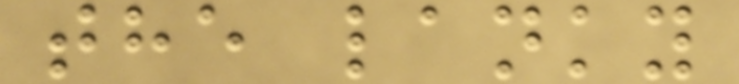the lanky
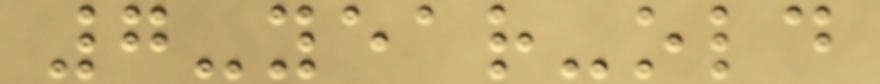7-year-old
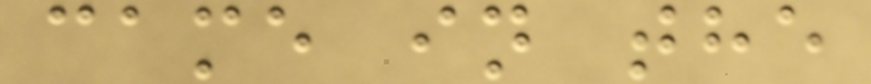came in the
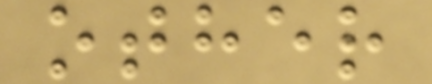other
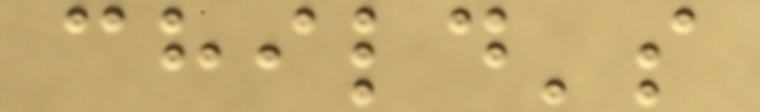child's
